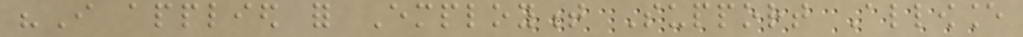"I applied for Employment Support Allowance
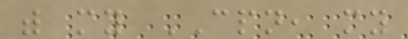with my CPN, my
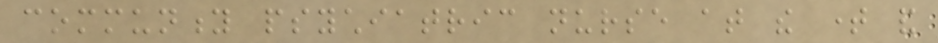community psychiatric nurse at the time and
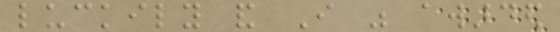luckily and I was awarded
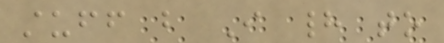stuff but I had to
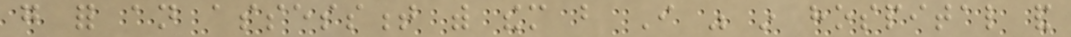go for an assessment with them but I was in hospital and
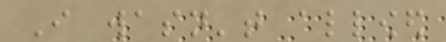I wasn't allowed
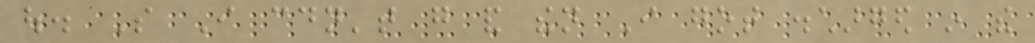out. So I couldn't go and then I got discharged in the
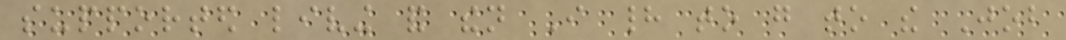supported living and then I had to go to the Job
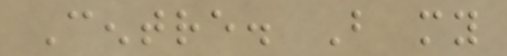Centre. But my
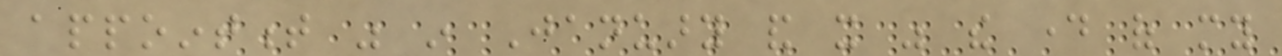appointment was in January and it was the day of my
